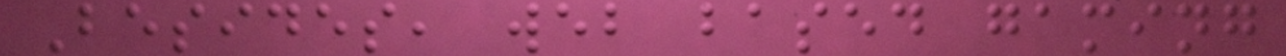Besides, web based gaming
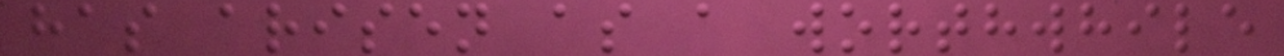has arisen as a worthwhile
